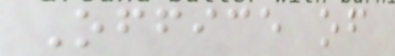Office of
